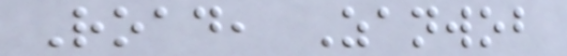Road, Zanwob
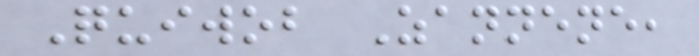Quiwob Zannene,
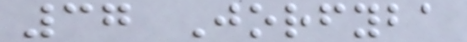37 Jorfyba
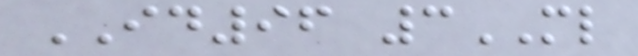ID96 3ML
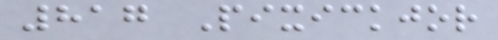817 Pixickjor
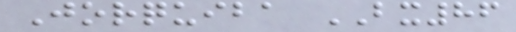Jorquiba BX86
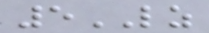5LZ
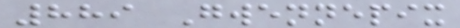889 Gwennepix
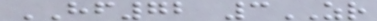HF72 3ZR
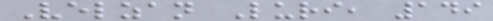Velzan Luri, 149
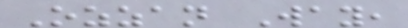Ozzan Way,
